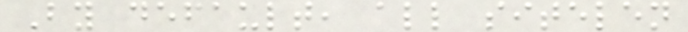By default, all sitelen
